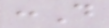:D
